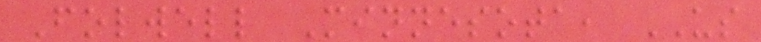Folwell Minnesota, US
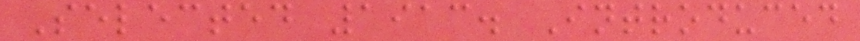Selected 1913. Introduced
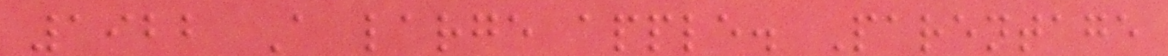1922 A large apple. Parentage
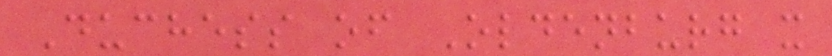Duchess of Oldenburg x
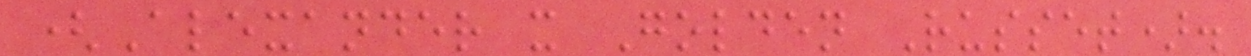(Alexander x Golden Russet).
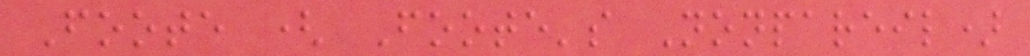Foote ( Foote's Nonpareil)
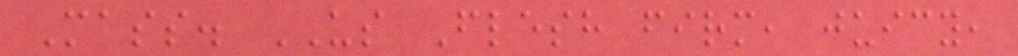Mass. US Flesh firm, juicy,
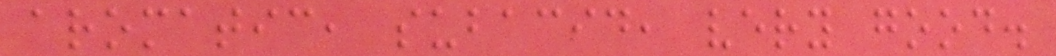aromatic, subacid, very good.
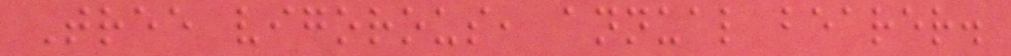Tree vigorous, annual bearer.
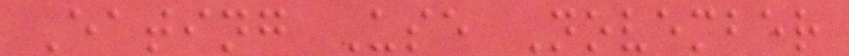Eating Use November
